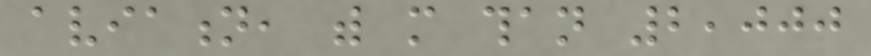aviation, with more than 2,000
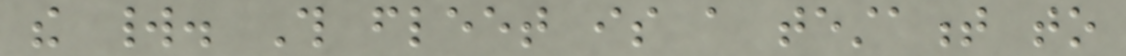the world. This fleet is a testament to
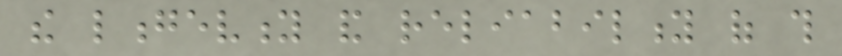the longevity and reliability of this
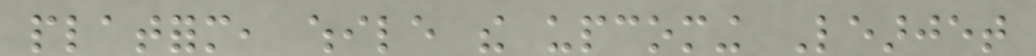platform, while the upcoming Learjet
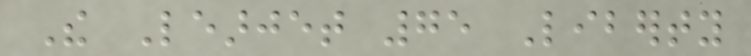The Learjet 75 Liberty
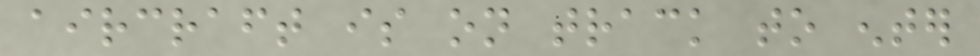aircraft is on track to enter
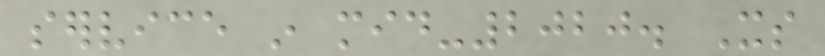service in mid-2020. Its
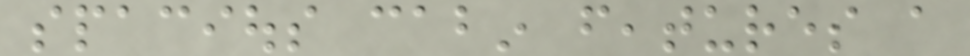spacious cabin features a
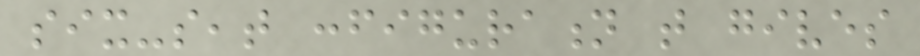six-seat configuration that gives
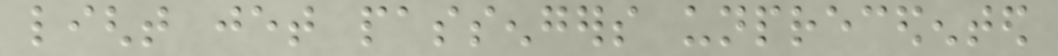light jet passengers unprecedented
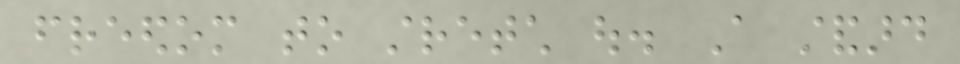freedom to stretch out. A standard
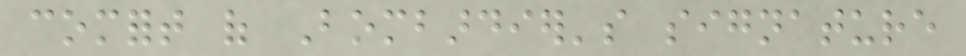comfort of Bombardier's signature
